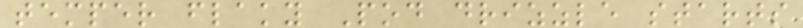temper flaky Pod drizzle starts
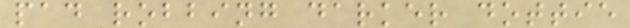pad robbing darker dottie
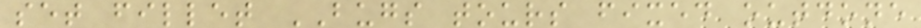set fillet BUGS tours fixed outdone
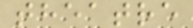theatre
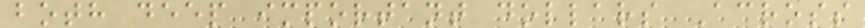both deep important dollars Across
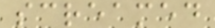screamed
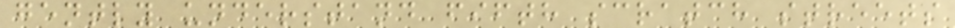gently understand fifth scratch streets
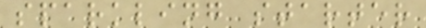sparkling starter
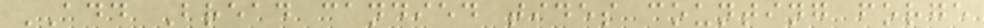ADD Bread candied tides counting forge
